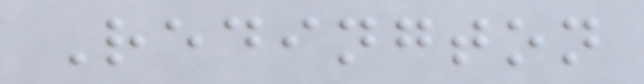Redington
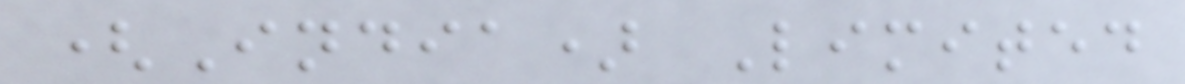(India) Limited
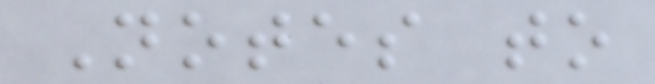Notes to
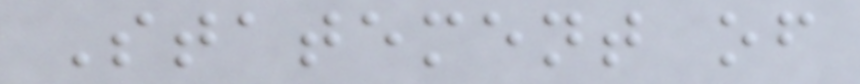Statement of
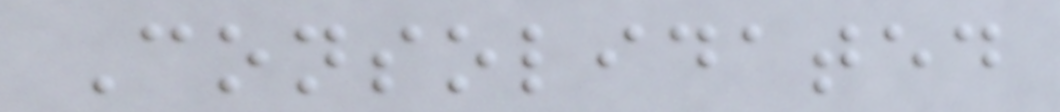Consolidated
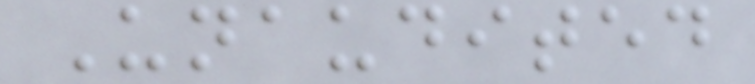Unaudited
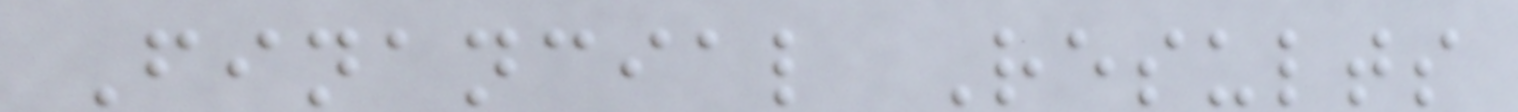Financial Results
